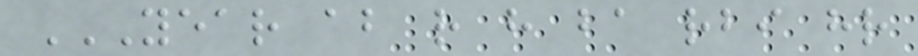YEAR AB R H BA RBI HR
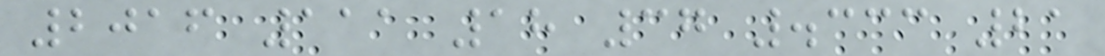2016 111 18 37 .333 21
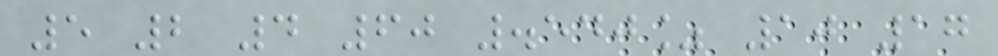5 2 4 60 .540% 10 17
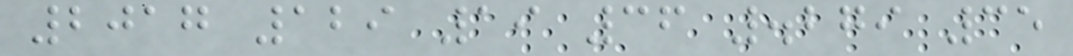2017 129 19 36 .279 35
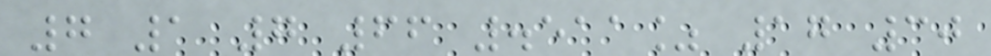7 1 7 66 .511% 17 30
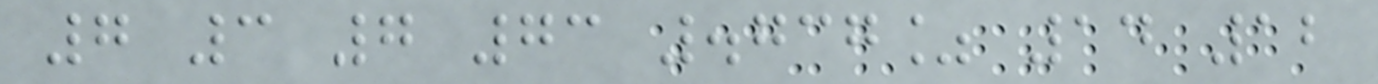7 3 7 73 .737% 14 12
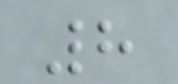8
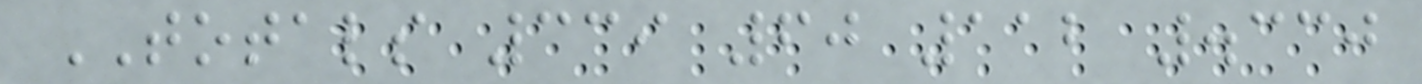TOTALS 339 60 112 .330
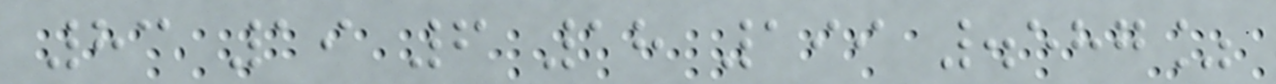83 19 6 18 199 .587%
